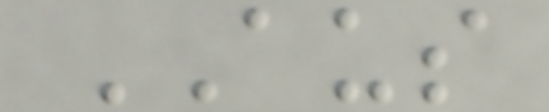AUS
